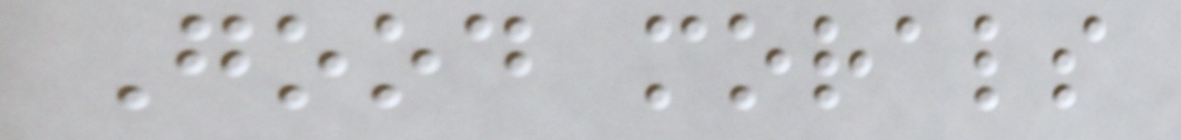Good morals
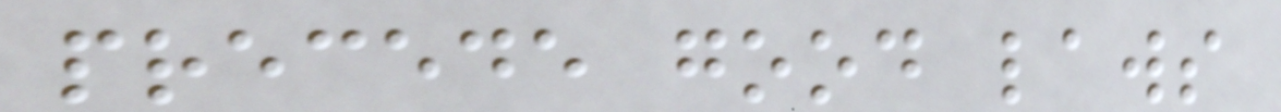precede good laws
